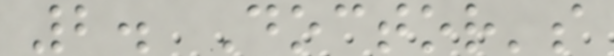2. Doctor's
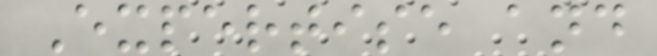Expertise and
